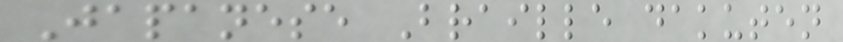Japanese Braille dakuten
